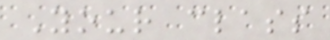Your class
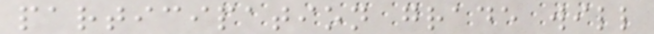participation grade will
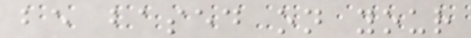be based on your
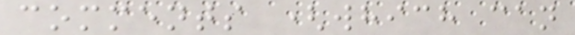comments (which can
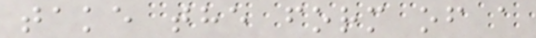take the form of a
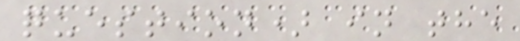question) in the
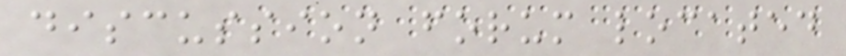discussion forum located
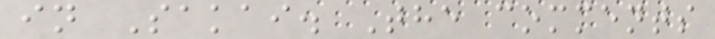in Sakai. The comments
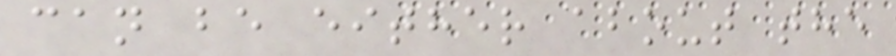can be either about the
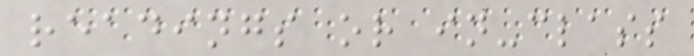readings or in-class
